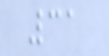31
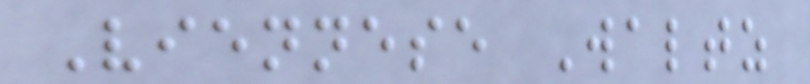Viennese Waltz
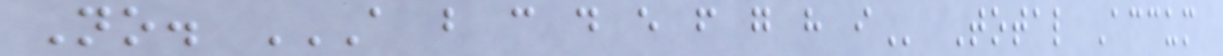No. A B C D E F G H I Total Accum
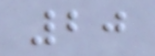20
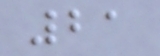21
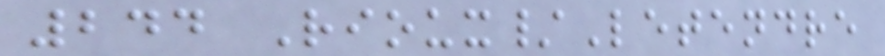244 Rioux/Letendre
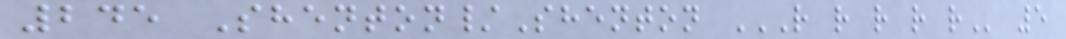245 Shenton/Shenton R R R R R 5
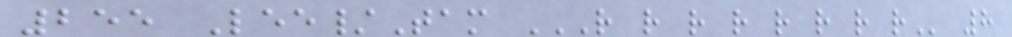255 Lee/Tam R R R R R R R R 8
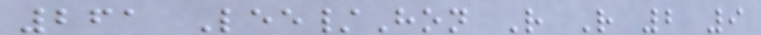261 Lee/Hon R R 2 9
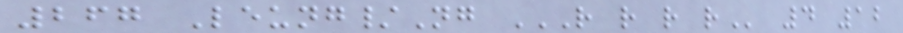267 Leung/Ng R R R R 4 12
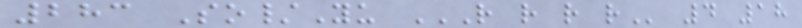283 So/Yu R R R R 4 18
